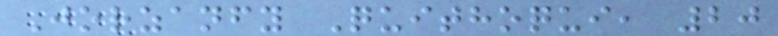Jorzanfy Quithoqui, 20
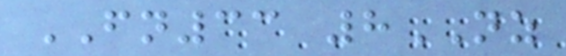FN33 8NZ
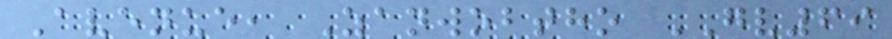Avenue, Zanwobtho GV69
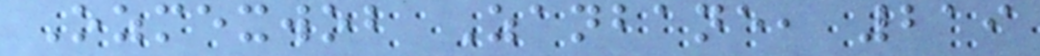Ozmexwob Zanbane, 219
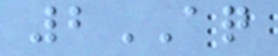2AQ
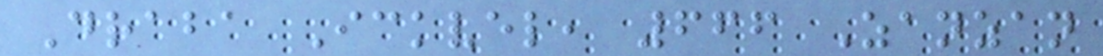Draba Ickvel, 666 Zanzan
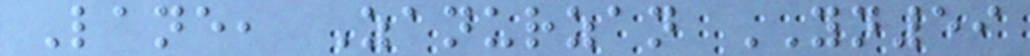Lane, Zanurzan YN59
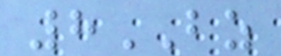8BZ
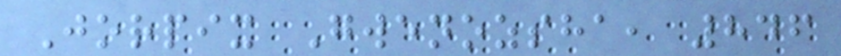Jorpix Gwenozsha, 846
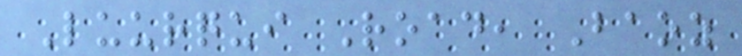Luurqui Road, Baoz
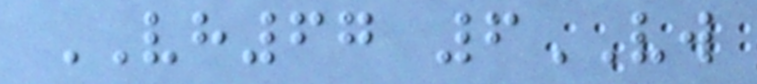VH67 6VW
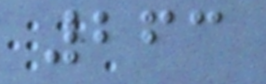263
